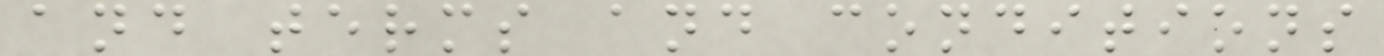and terms and conditions
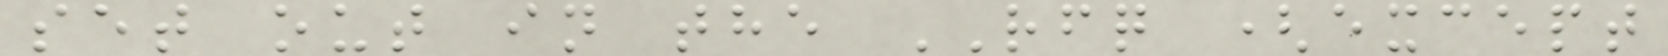set out in the RFQ (except
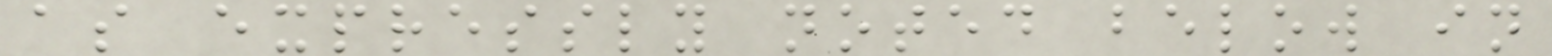as expressly noted below in
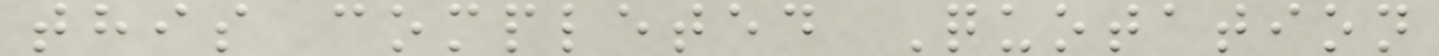this completed Quotation
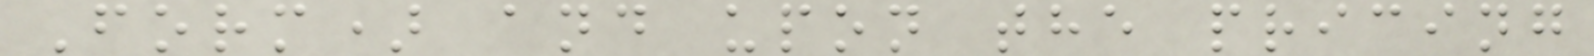Form) and upon the pricing
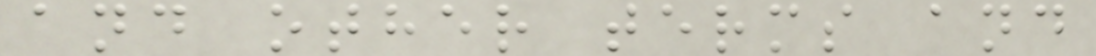and other terms and
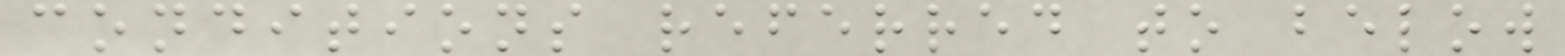conditions referred to below
